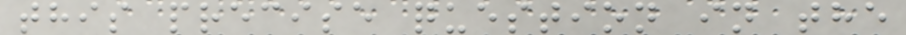this precise question in the
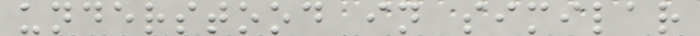understood in similar
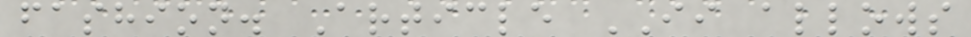fashion. Article II allows
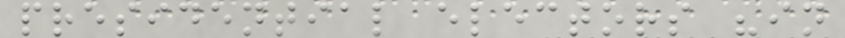presidential electors "in
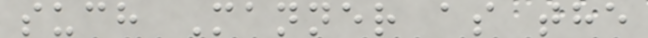such Manner as the
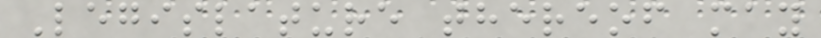Legislature thereof may
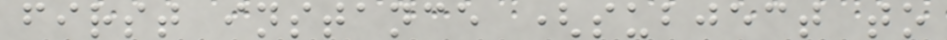first instance (subject to
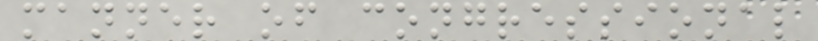manner of congressional
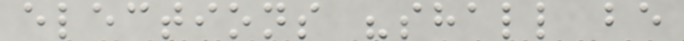elections "shall be
